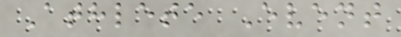Athlete Event
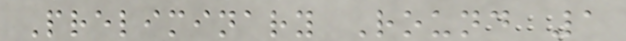Preliminary Round 1
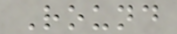Round
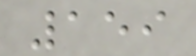159
